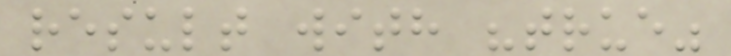result with "true"
